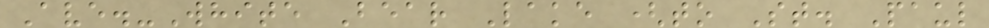Ave.-White Bear Lake (to St. Paul
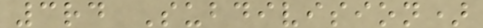3rd Subdivision)
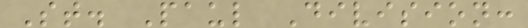St. Paul Division:
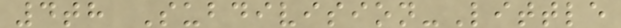4th Subdivision-Little
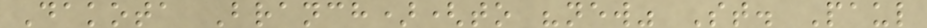Dakota Branch)(to "new" St. Paul
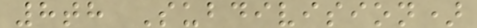8th Subdivision)
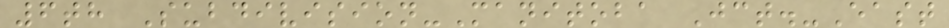6th Subdivision-Manitoba Jct.-East
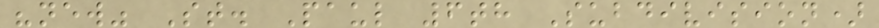"new" St. Paul 6th Subdivision)
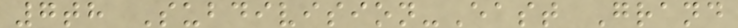7th Subdivision-East Grand
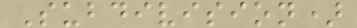Subdivision)
